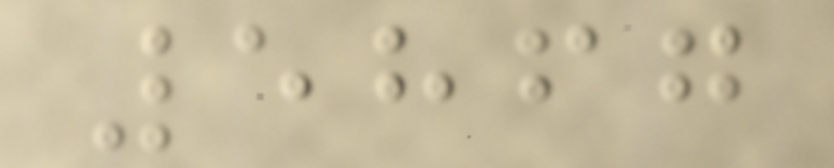5867
